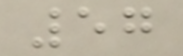57
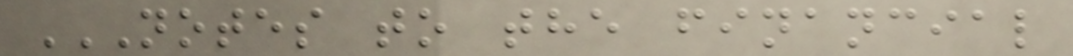NOTES TO THE FINANCIAL
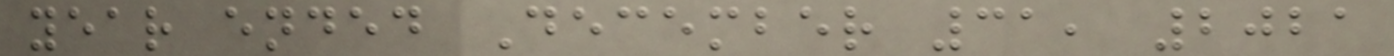year ended December 31, 2021
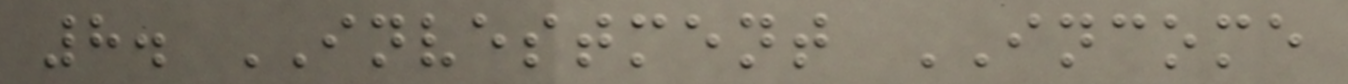8. INVESTMENT INCOME
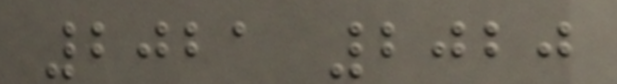2021 2020
